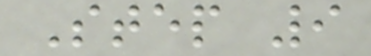Step 9
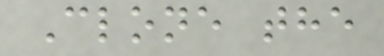Clone the
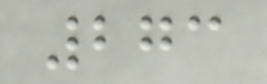273
